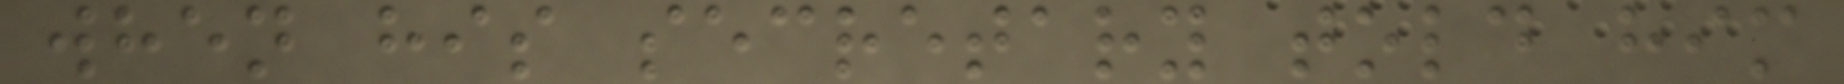when his secretary told him
